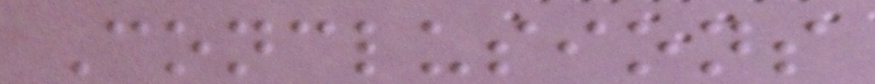Conclusions
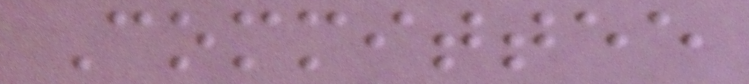Committee
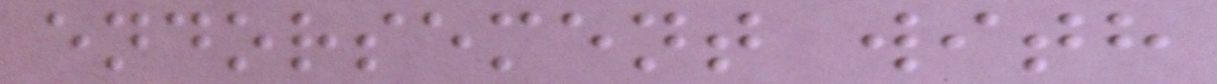endorsement with
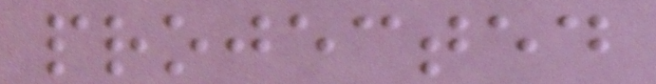projected
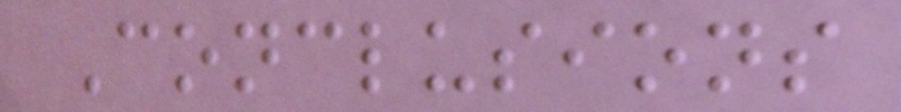Conclusions
